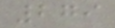279
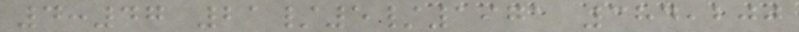4:47 21/5/1971 384,200
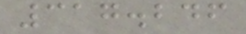317.246
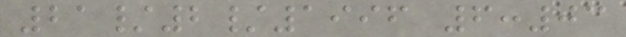21/2/1996 6:03
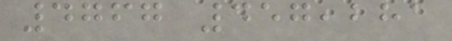4767 457,281
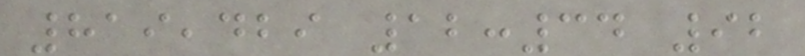819,429 12:34 92
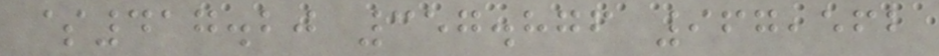$417.20 357.876 967,562
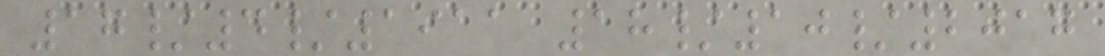17/4/1911 18/10/2017
